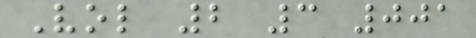Vol 2 3 001
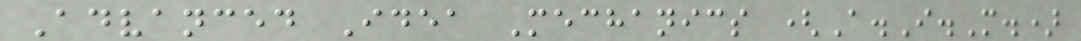Advanced Idea Mechanics (A.I.M.)
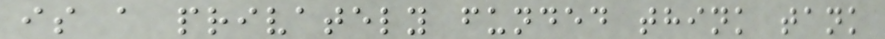is a privately funded think tank
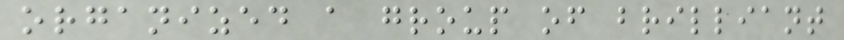organized a group of brilliant
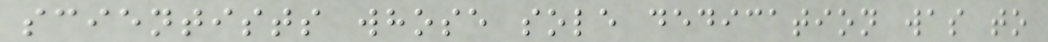scientists whose sole dedication was to
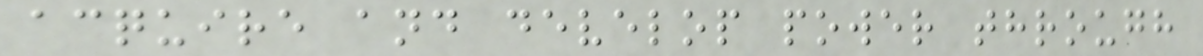acquire and develop power through
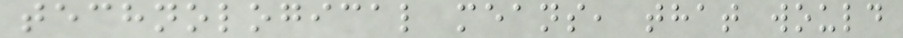technological means, that would
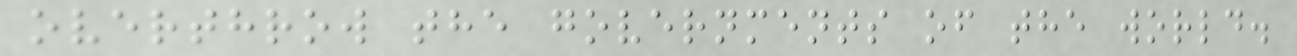overthrow the governments of the world.
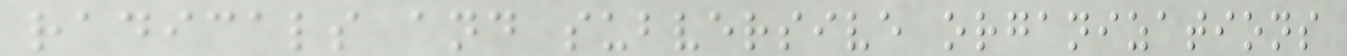radicals and subversive organizations
